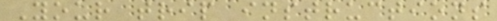Your trip instructions
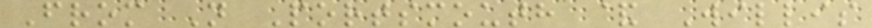From N Portsmouth & Willis
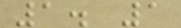1. 1
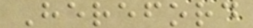Hereford
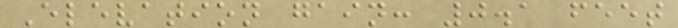Elevation gain: 0.1 feet
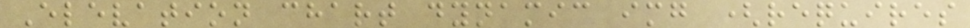Elevation chart dynamic img (requires
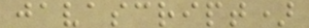javascript)
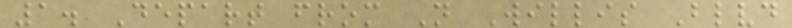1. Depart from N Willis Blvd
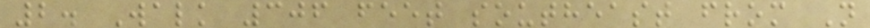2. Walk 306 feet southeast from N
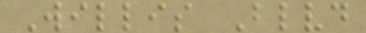Willis Blvd
